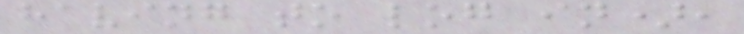having to log in),
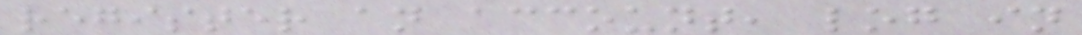register an account, log in
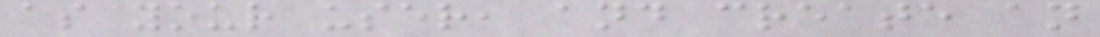as your user, and create an
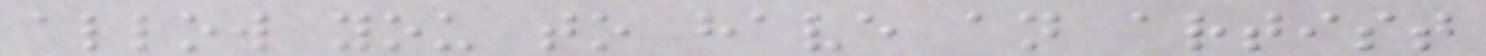allow you to have an artist
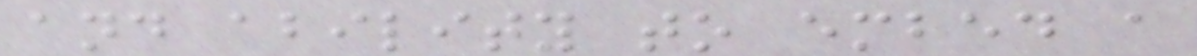and ability to embed a
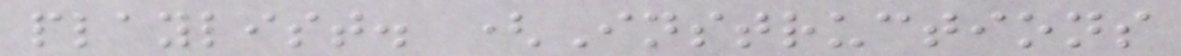playlist. (Instructions
